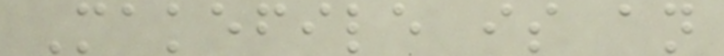Makefile is an
